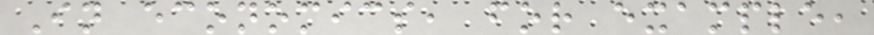In economics, for example,
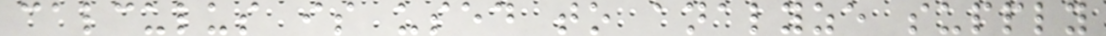calculus is used to analyze supply
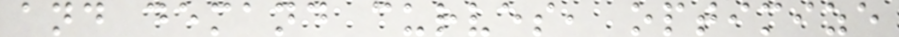and demand curves, optimize
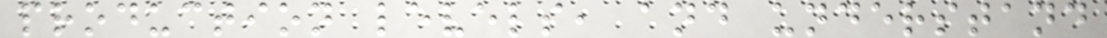production levels, and understand
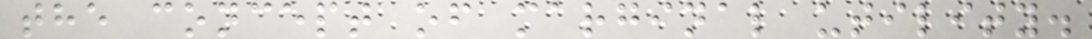the concept of marginal utility.
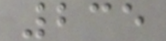235
